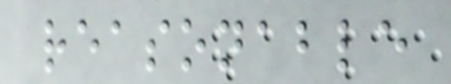reasonable
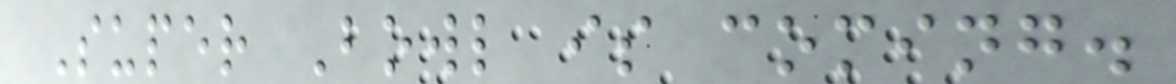Super Bowl is coming.
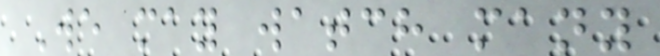We may watch many
